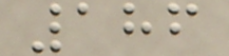186
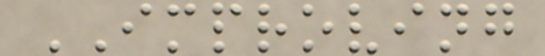IMPROVING
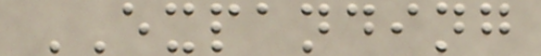EXPANDING
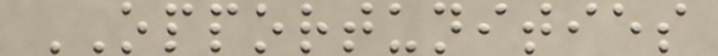OPPORTUNITIES
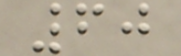60
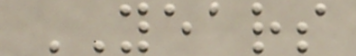YEARS
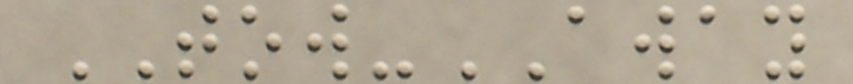TOW-AWAY
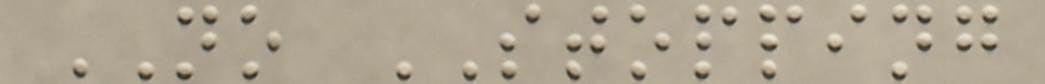NO STOPPING
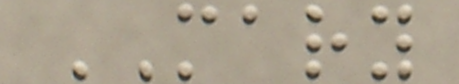MARY
